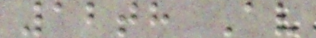12th Av
